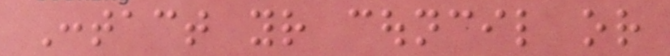Contact your council or
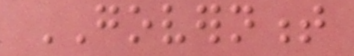GOVERNMENT
